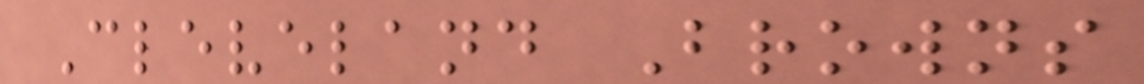Cleveland Browns
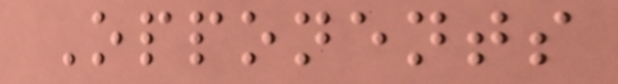Opponents
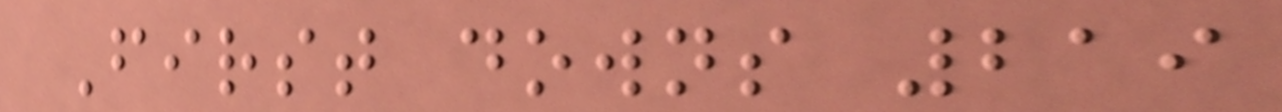First downs 219
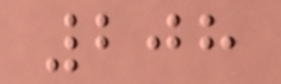208
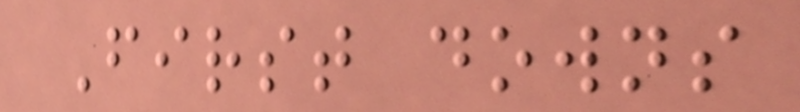First downs
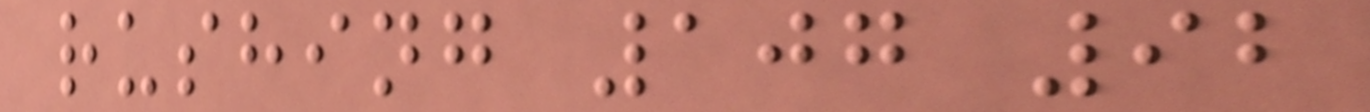rushing 107 92
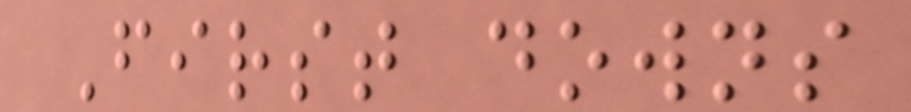First downs
